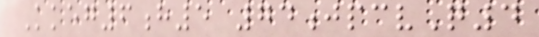Kkeg6h5 74jpcvQ4
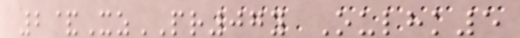2&XzPR07y Oulhk5
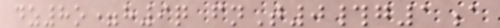dz8o=h9q fnT0#g1a
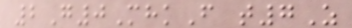2G0MhkF t7Z
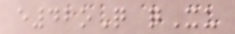e42oQ qXu
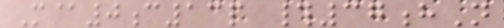M@0c13p #37hN
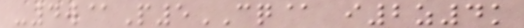-4w@P5CQ@ i2z4k
